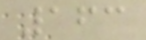163
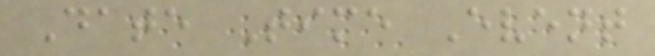Date Time Event
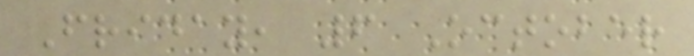Friday, 6 October
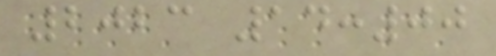2023 14:00
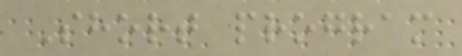Short program
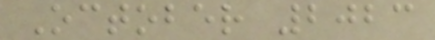October 2023
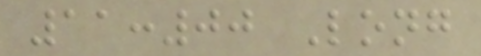11:00 Long
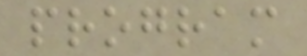program
